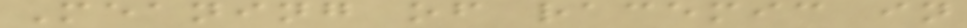Meaning of racemic in
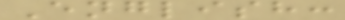English:
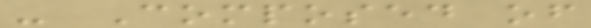- Composed of
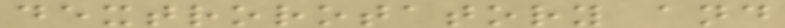dextrorotatory and
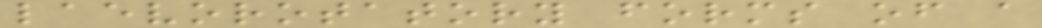laevorotatory forms of a
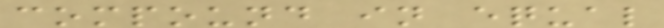compound in equal
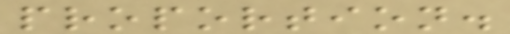proportion.
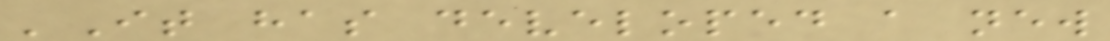'It has developed a new
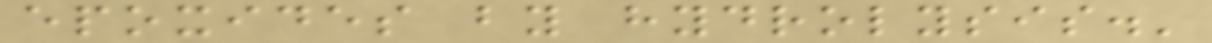epoxides by hydrolysis.'
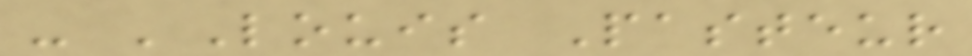- 'Louis Pasteur
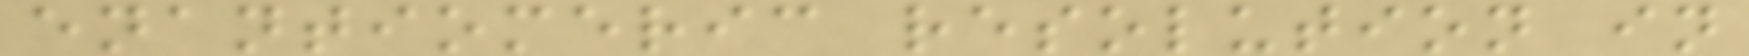enantiomeric resolution in
